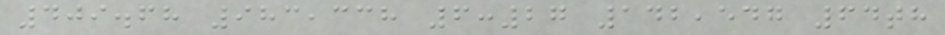409.68 983,338 6:27 142,547 64th
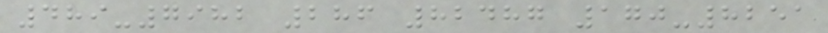489-7982 286 82487 170-8251
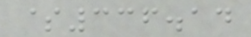$336.14
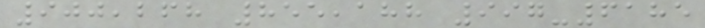900,268 855,188 997-6185
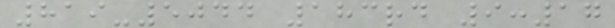819-5044 183rd 9:17
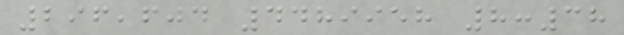296,604 4489958 8:38
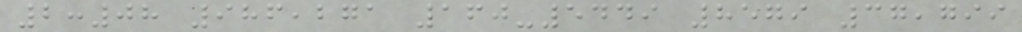2:08 986,271 160-5449 8579 37,799
